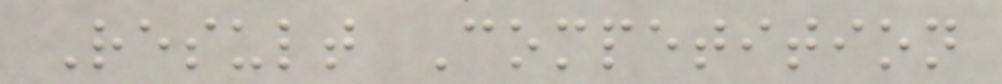Result Competition
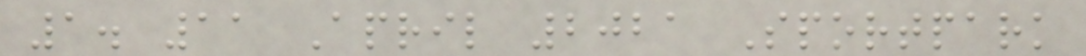1. 11 April 2021 Sportpark
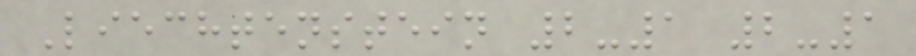Liechtenstein 2-1 2-1
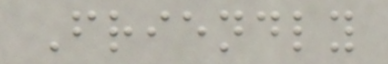Friendly
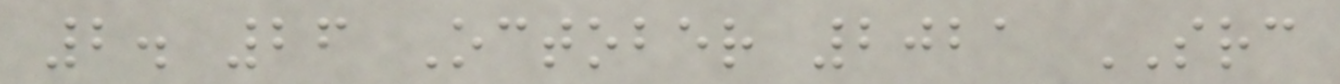2. 26 October 2021 SRC
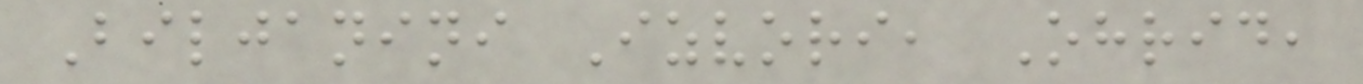Biljanini Izvori, Ohrid,
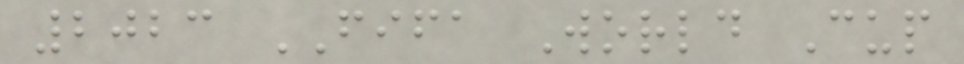2023 FIFA World Cup
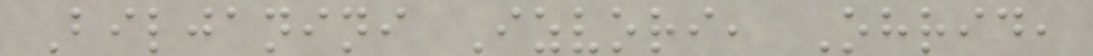Biljanini Izvori, Ohrid,
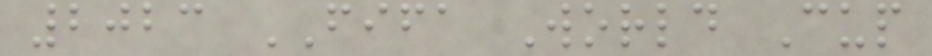2023 FIFA World Cup
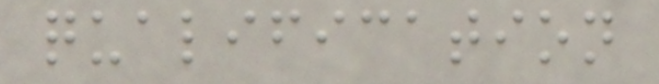qualification
